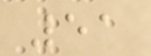51
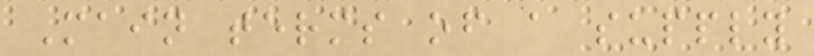Main terms of a supply
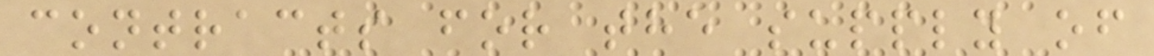contracts for the supply of
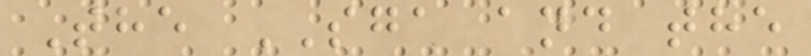The SGA and the
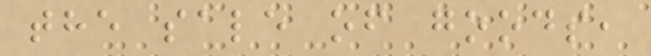the sale of goods,
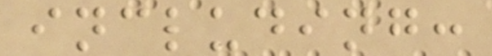including:
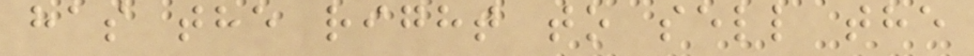has the right to sell the
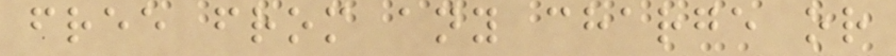free from any charge or
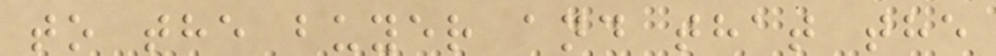to the buyer and that the
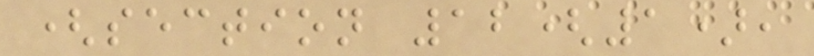(section 12(1),
